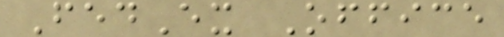FedEx Office
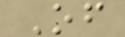Of
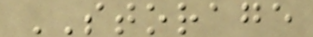STORAGE
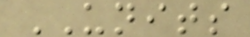UNITS
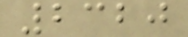2320
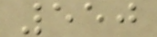550
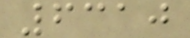6310
